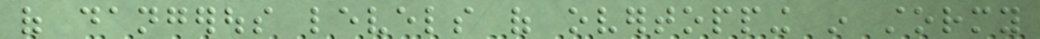of dangerous levels of overtopping in stormy
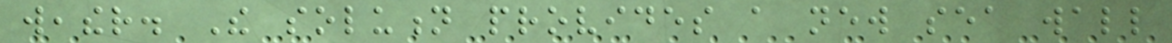weather. The solution provides a new sea wall
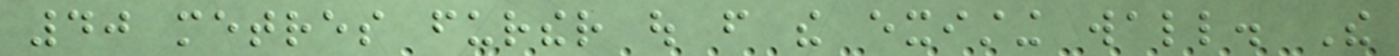40 metres further out from the existing wall. The
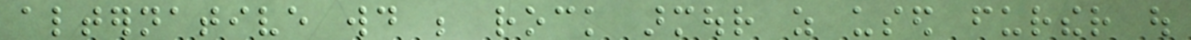alternative would be rock armour as used further out
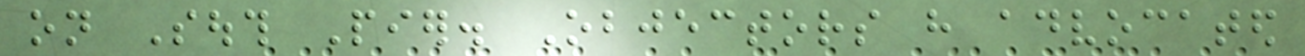on South Pier. Objectors have advocated
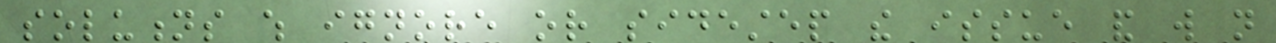solutions which ignore or sidestep the issue and will not
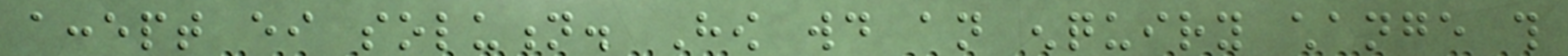accept either solution. How would an enquiry change this
